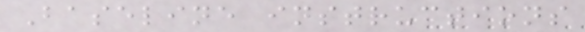Baseline instructions
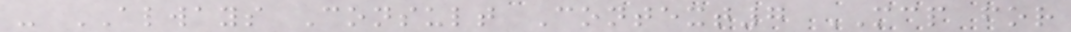- ALWAYS Consult Context7 MCP for
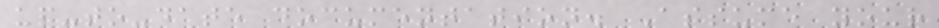up-to-date documentation. Assume your
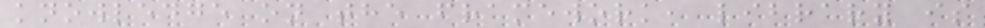knowledge on the framework, library is
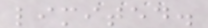limited.
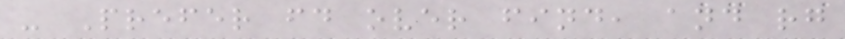- Prefer fd over find, and rg
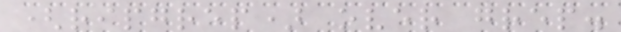(ripgrep) over grep.
